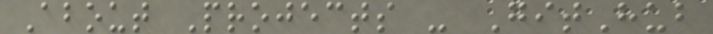About Projects - GitHub
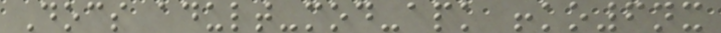Docs adult-mod-apk !ko6nx
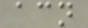acn
